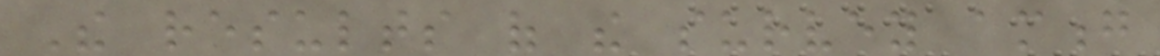The results of the survey among
